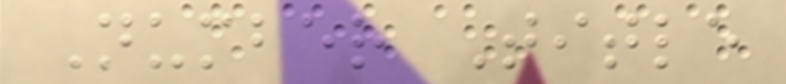Number Title
